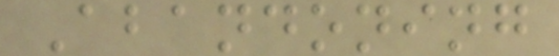Abandoning
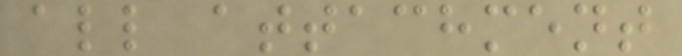all attachment
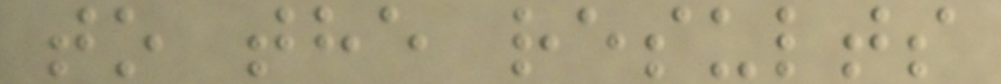to the results
